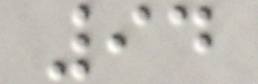94
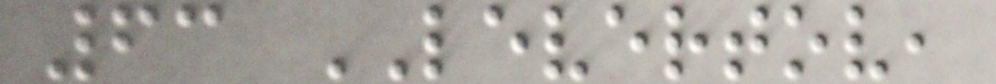63 LEVERTOV,
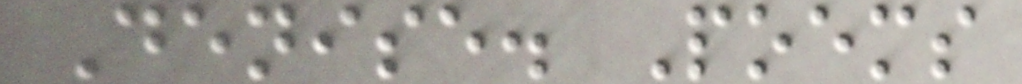Denise. Poems
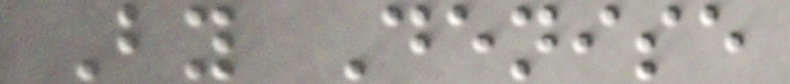By Denise
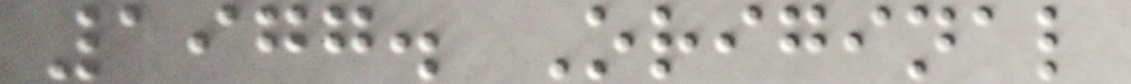1977. Original
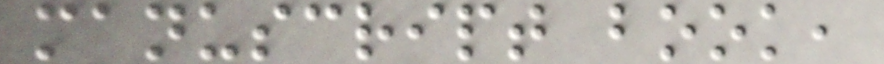manuscript book,
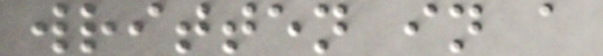written in a
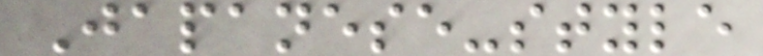Japanese-style
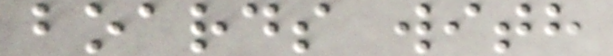boards with
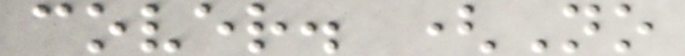cover. (No
